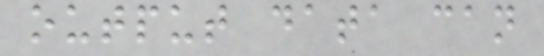output data can
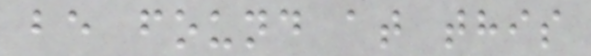be found at this
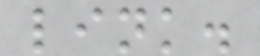link.
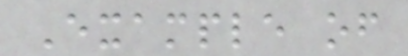Example of
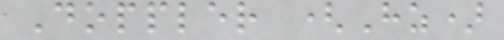Doppler (Hz)
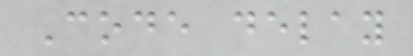Code delay
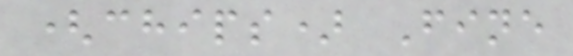(chips) Fine
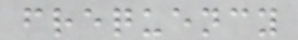frequency
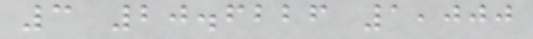3 20.6226 1,000
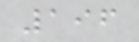196
